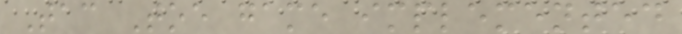Tac Toe game implemented
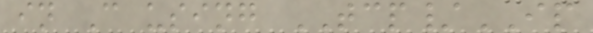in C using TCP/IP
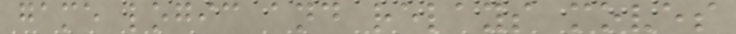game logic and relays moves
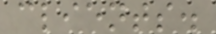clients.
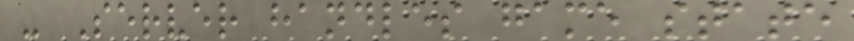- Server handles game state
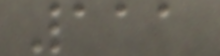111
